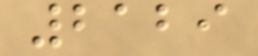2129
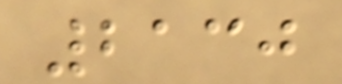2130
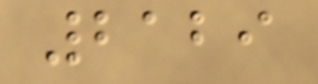2129
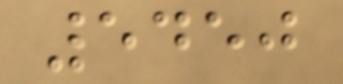5450
